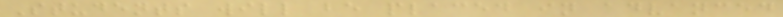Students will be placed in advanced
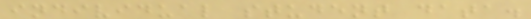individual student data.
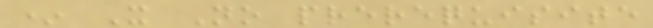* X No prerequisite
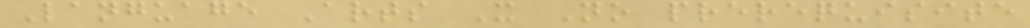Language Arts X No prerequisite
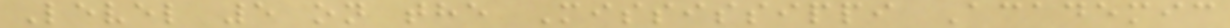Level 5 on the Mississippi Academic
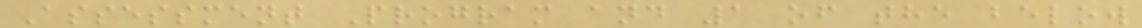Assessment Program and 1 of the below
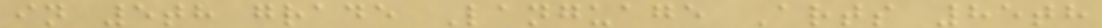in 5th grade Language Arts 85th
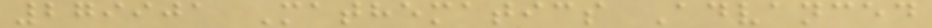279901 Mathematics Advanced
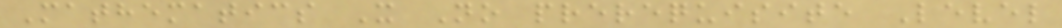Mathematics X No prerequisite Level
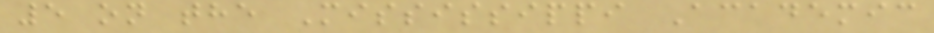5 on the Mississippi Academic
